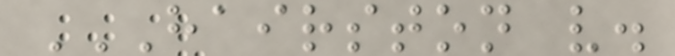HAIRSTON V.
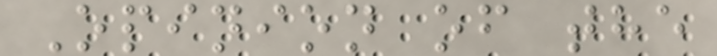Opinion of the
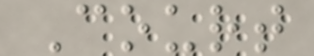Court
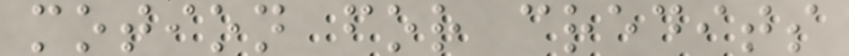motion for credits
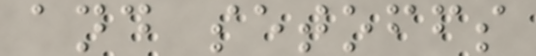and setoffs
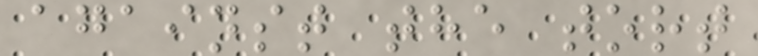against the tort
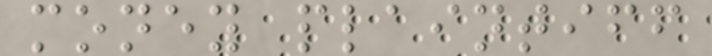money plaintiff
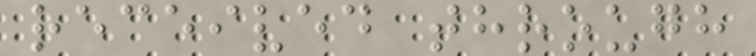received through
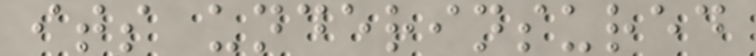its underinsured
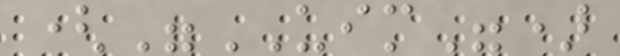("UIM")
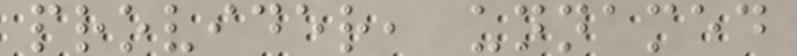provider, unnamed
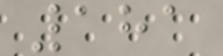181
